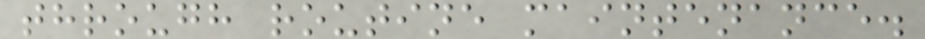through routine maintenance.
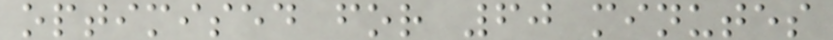optimised for 60 minutes
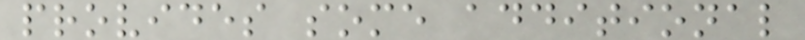provides some additional
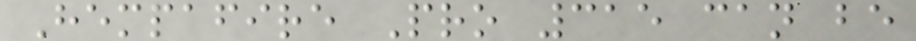Hempafire Pro 315 can be
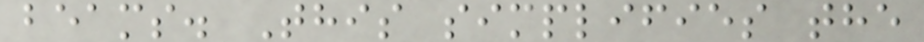beams. This simplifies the
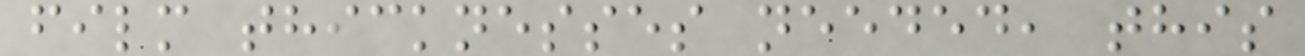film thicknesses needed, this
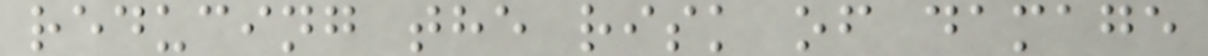reducing the risk of damage
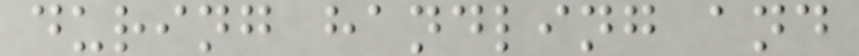during handling and
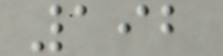192
